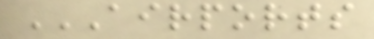AIRPORTS
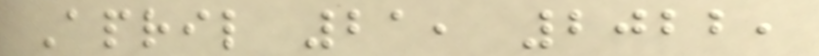April 21, 2022,
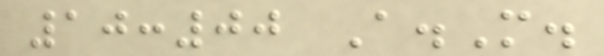10:00 A.M.
